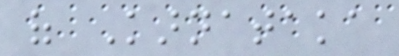of Karnataka
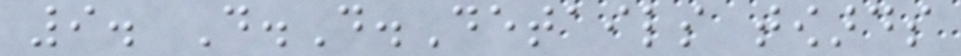9. D.D.Details towards
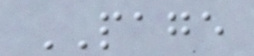PAGE
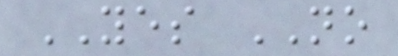YES NO
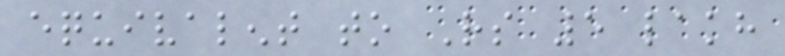equivalent to Rs 5 lakh
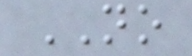NO
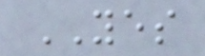YES
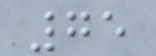75
